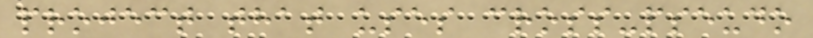project that uses cross-pseudo
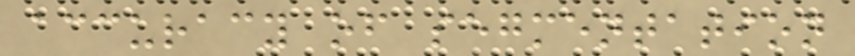accuracy of segmentation
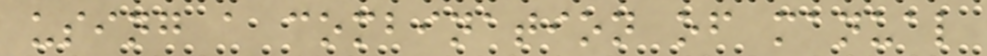using a combination of manual
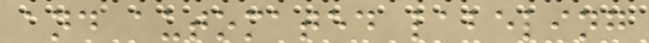and automated labeling
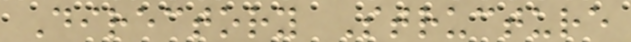Directory Structure
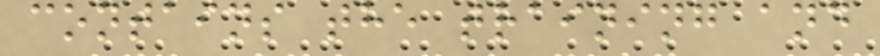contains the training and
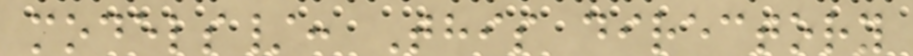models/: This directory
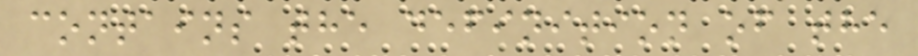contains the definition of the
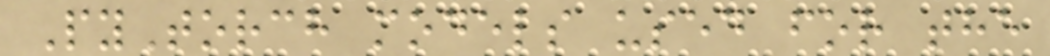PyTorch models used for the
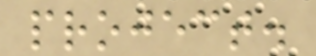project.
